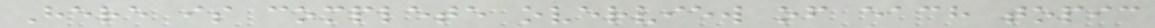Here is complete overview of each topic
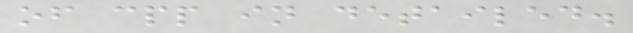of cpp in detailed.
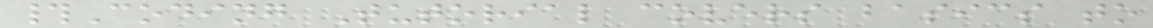#Coding Tutorial covers basics to
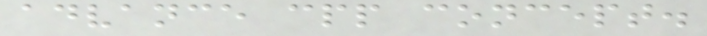advance cpp concept.
